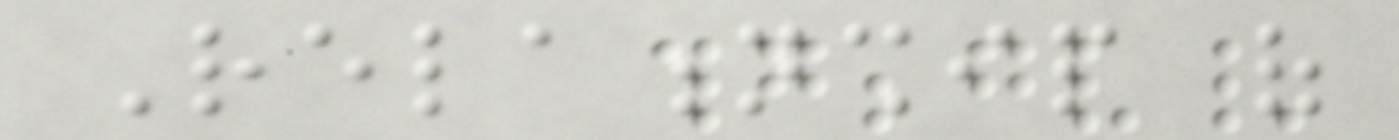Relationship of
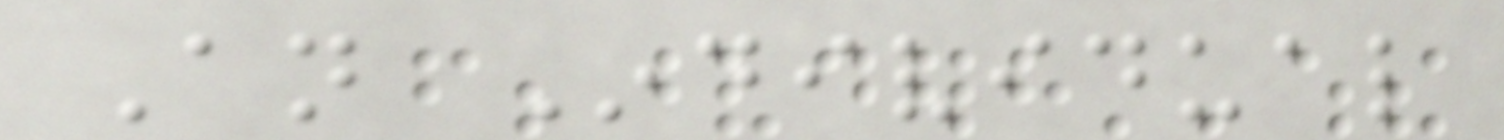An Individual
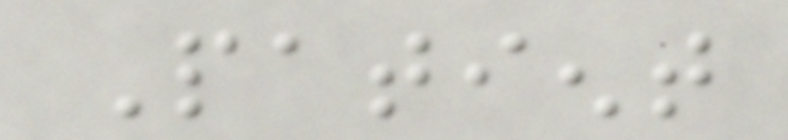Patient
